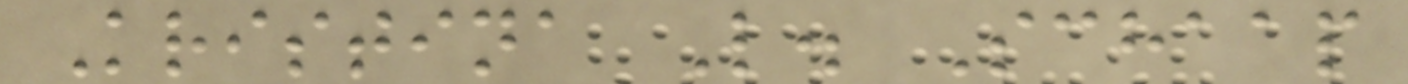Kristina L. Schaap
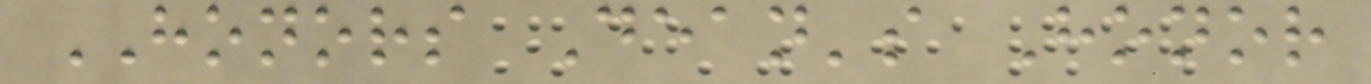HONORS Dean's Honor
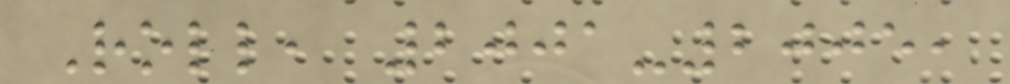Roll, 2001-2005,
